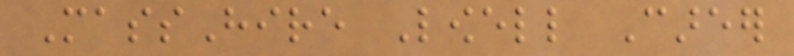MassHire Lowell Career
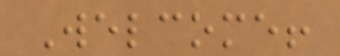Welcome!
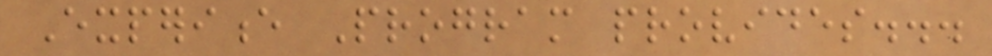Experience Program provides...
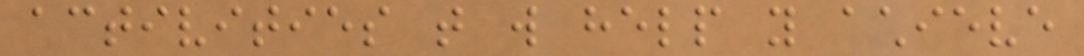activities that will help you achieve
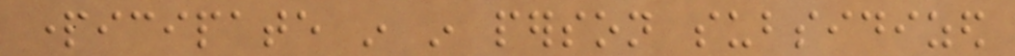participate in in person subsidized
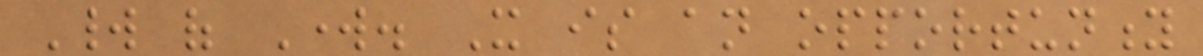World of Work. It is an opportunity
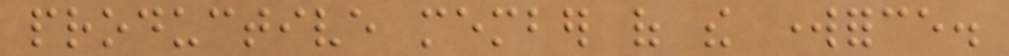productive member of the workforce.
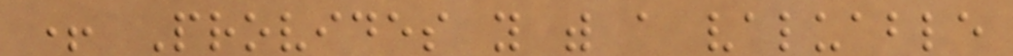+ Provides you with a valuable
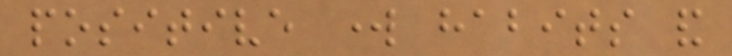positive work habits and
